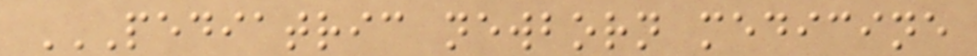PEDIATRIC NEWBORN MEDICINE
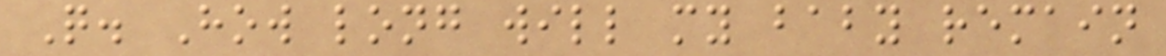Q. How long will my baby remain
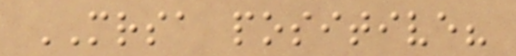MRSA positive?
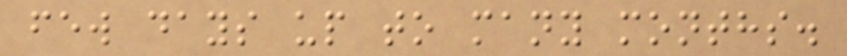few days up to many months.
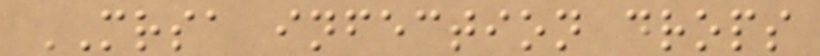MRSA infection drops
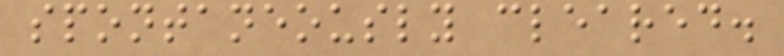spontaneously cleared.
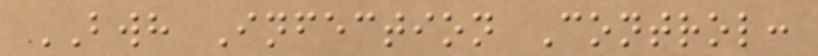BWH Infection Control:
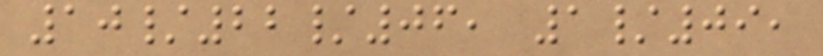10/22/06, 1/09,
